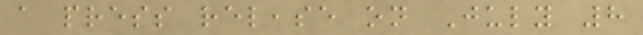a press release on July 8
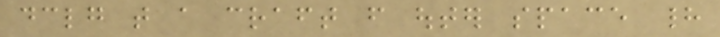declaring that a craft from outer space had
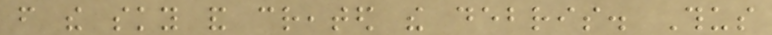from the sky and created the debris. Thus
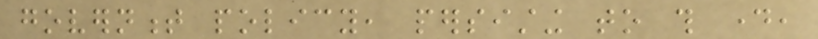government policy, persisting to this day,
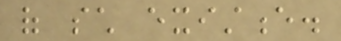of such existence.
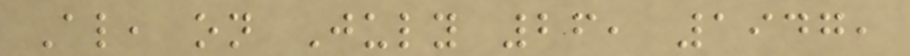Also, on July 26, 1947,
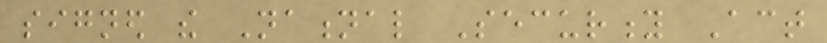signed the National Security Act
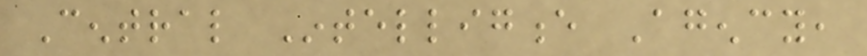Central Intelligence Agency,
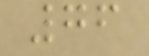76
